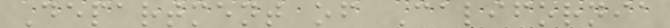Department of California
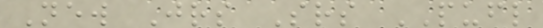New Jrs Srs PUFL
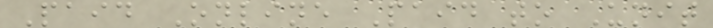Paid Online Paid to Unit
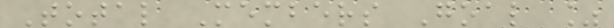Total Members Goal %
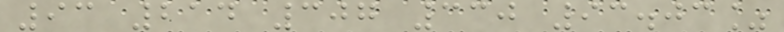93 214 307 330 93.03%
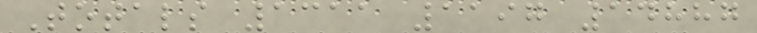Totals 1311 1197 14887
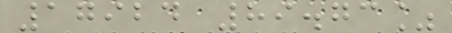17924 89.73%
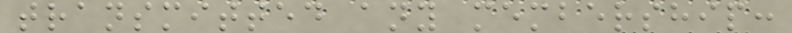transmitted any membership:
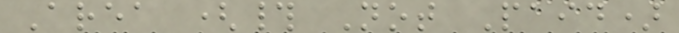Area (# Not Paid)
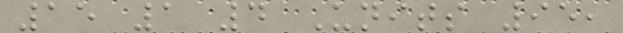15 1 4 Units 95,
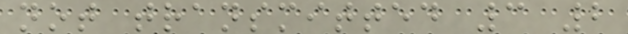not transmitted 3 2
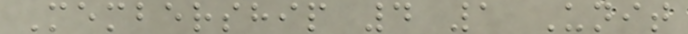Membership 4 1 Unit
